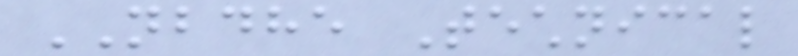NBDHE Technical
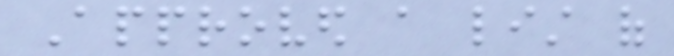Approved a list of
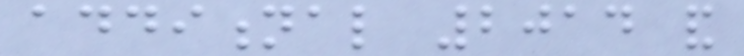additional 2014 and
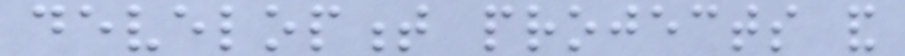development projects and
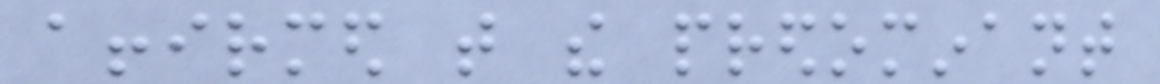affirmed that the predominant
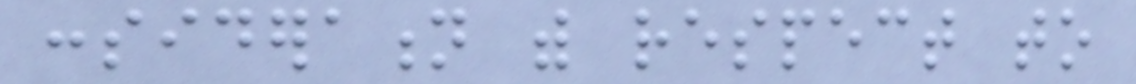consideration with respect to
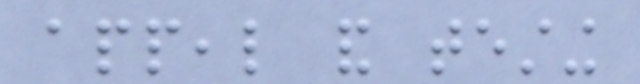appeal and testing
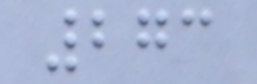273
